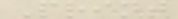Print
